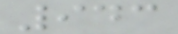943
